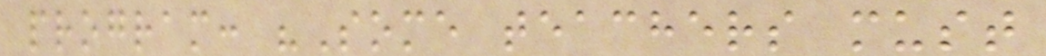program: "Some teachers must
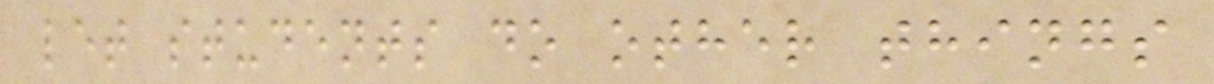let students do other things
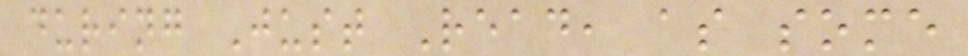during Just Read, as some
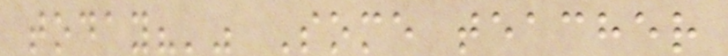today?'" Some teacher
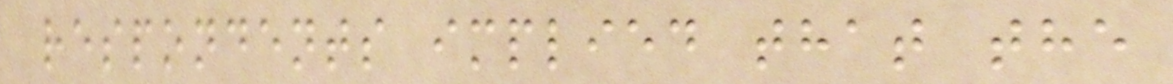respondents implied that the
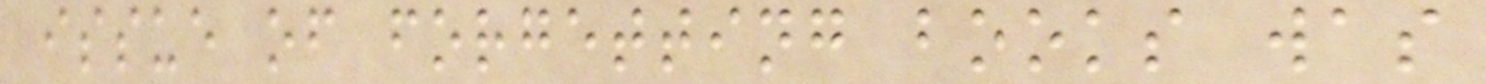issue of forgetting books was
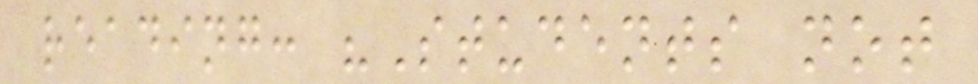reading: "Students not
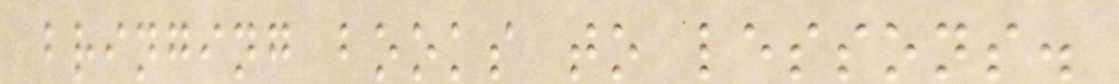bringing books to lessons.
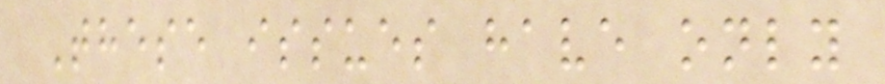These issues have only
